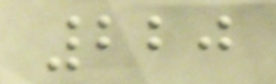220
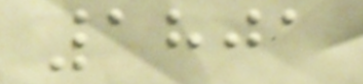1801
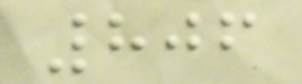806
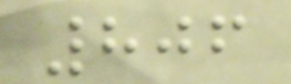806
